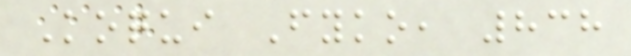Koqui Fyko, 838
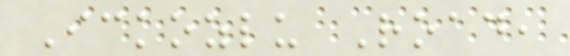Ickozlu Road,
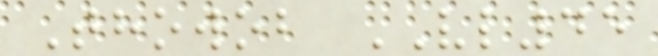Thowob VL45
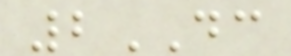2DC
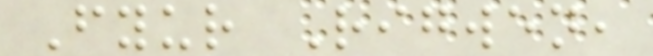Fyur Rigwen,
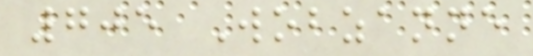705 Wobzanne
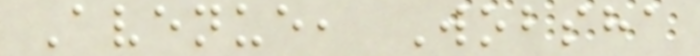Avenue, Wobsha
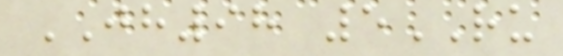JH98 5RU
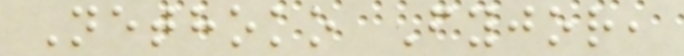Nethoko Fyjor,
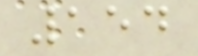154
